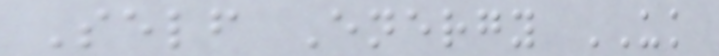Self Energy UK
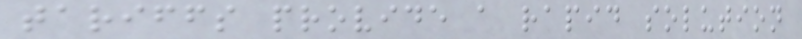tariffs provide a rapid solution
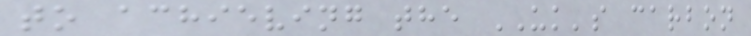to achieving the UK's carbon
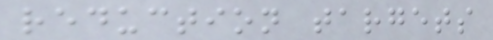reduction targets
